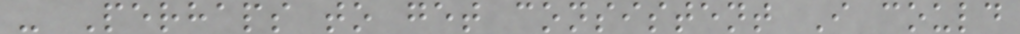- Perhaps to get consistent I could
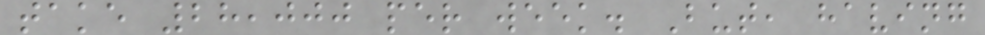take 28,000 per week. But, having
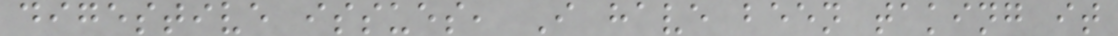digestive issues, I have been taking it
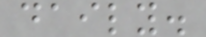daily.
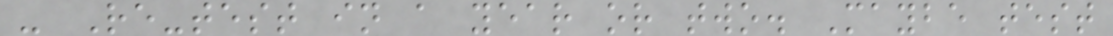- Re-test in a year or two. Maybe test
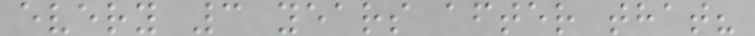every 3 years after that?
